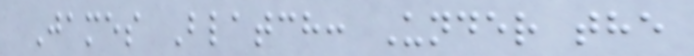James Blatch: Under the
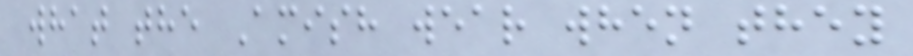what the Amish wear when they
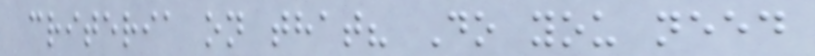criteria on that? Do you need
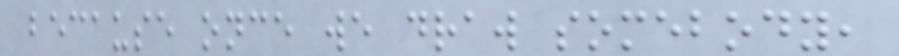because once we draw somebody,
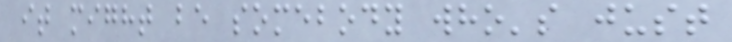it might be somebody who's just
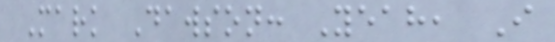Mark Dawson: Yeah, I
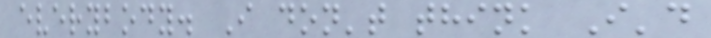everybody. I don't think I'd
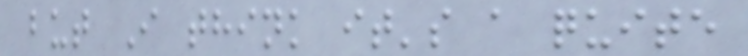but I think it's a quite
